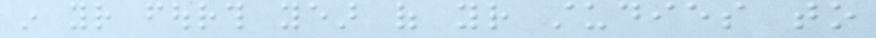in your fourth year of your studies to
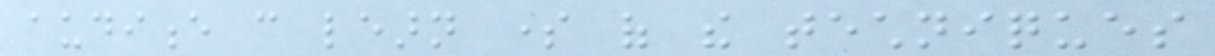audience can learn some of the techniques
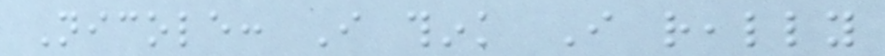Nicole: I think I really
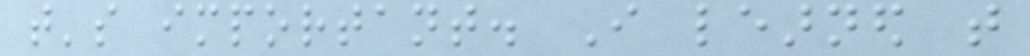that's important. I learned that
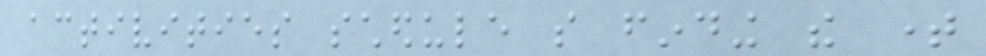activities schedule so finding the time
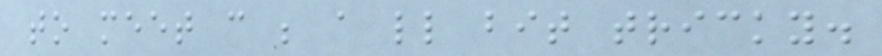to meet can be a little bit tricky.
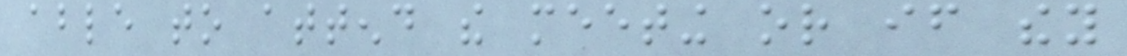able to attend the meeting or if they
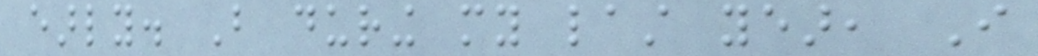early. But during my last year, I
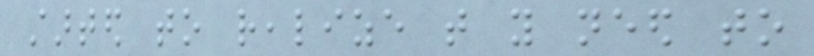started to realize that you need to
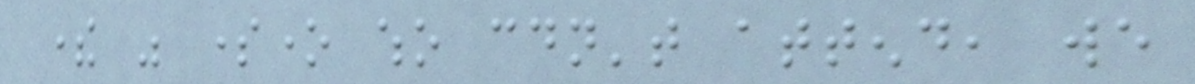there was someone who couldn't attend, we
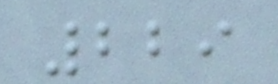229
